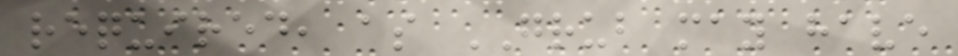required, as GRUB may have
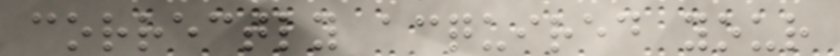correctly acquired your
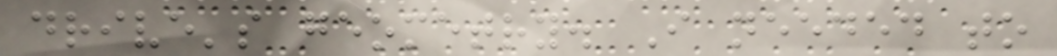drive's geometry. I needed to
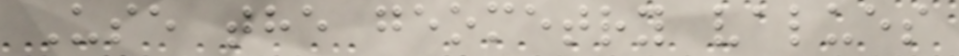Use the geometry values
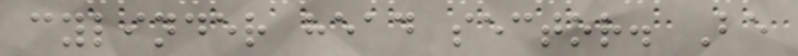cylinder head sector. Be
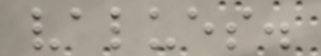values.
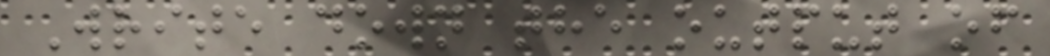Write down the output of
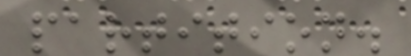partition.
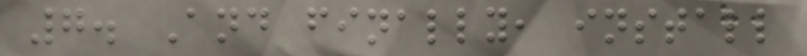7. And finally, install
